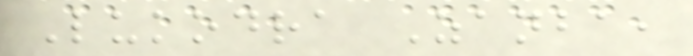Lukodra Zanba,
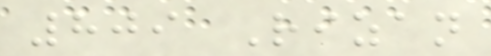809 Rizan
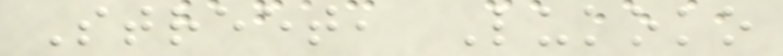Street, Lukoko
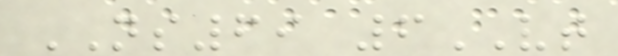NS69 6VT
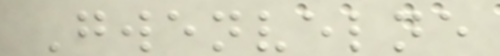Gwenvelne
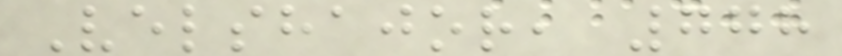Velshajor, 778
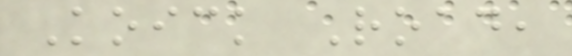Koick Road,
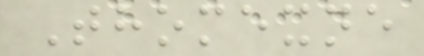Thomexne
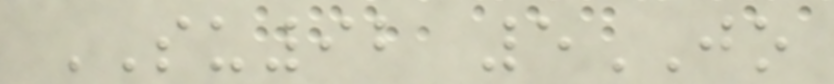SU92 5JO
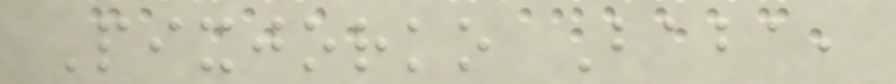Pixjorko Baba,
